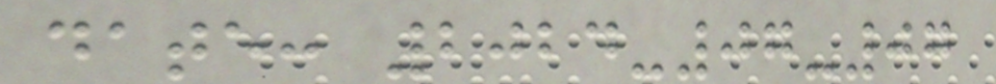date: 2024-07-07
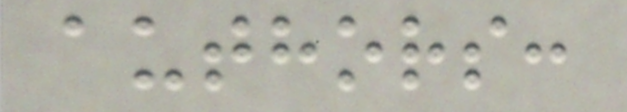authors:
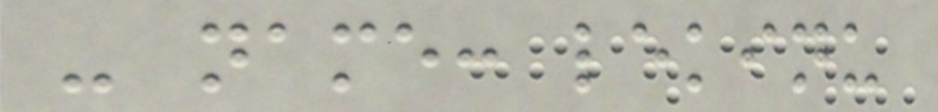- name: lekinu
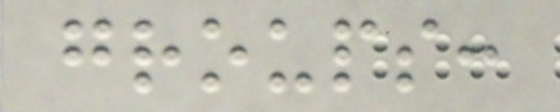groups:
